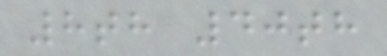8th 40th
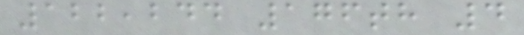122,244 176th 4
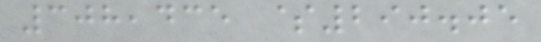308,435 $290.05
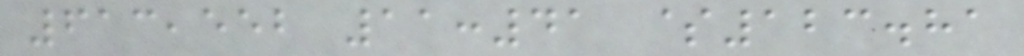613,552 11:41 $123.81
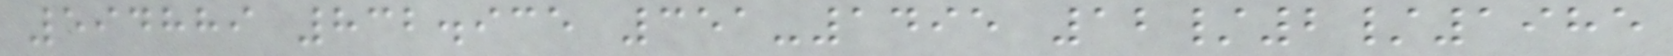594889 832.935 351-1495 12/2/1985
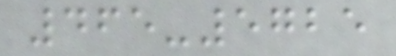465-5725
